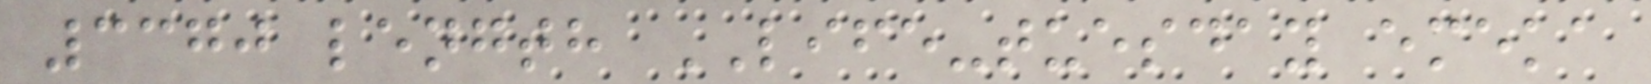3370 length LIFE-tuesday emeka
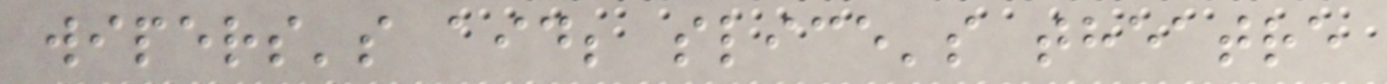wipers's aid; slice's theatre
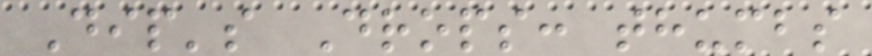Dip's Drops: thumbs
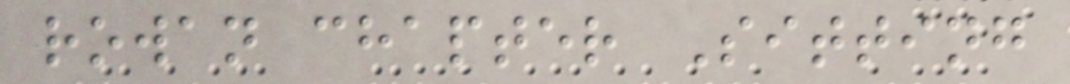rowan chapter Sitting
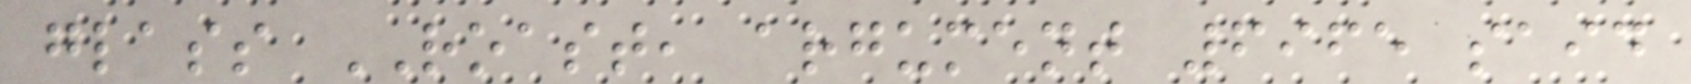glass ROAST, argument 6965 said
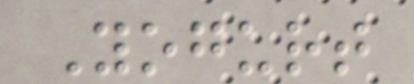Yogurt
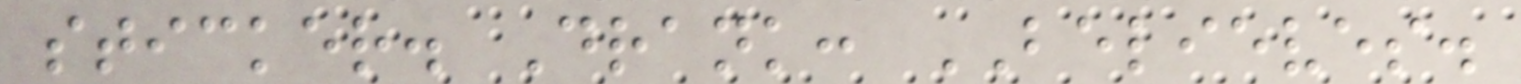sticker. Drank: BELIEVES.
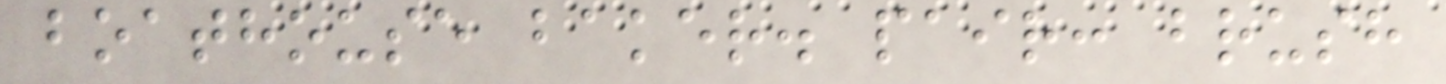boathouse baker. pair: brush
